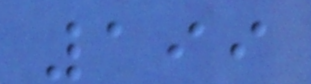199
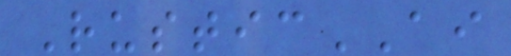RusticAI
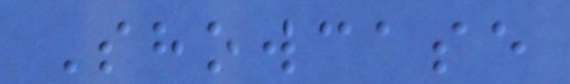Showcase
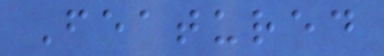Featured
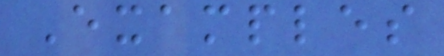Examples
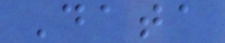Data
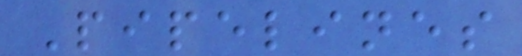Pipelines
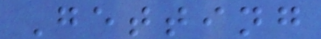Getting
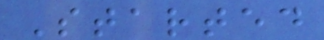Started
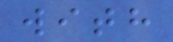with
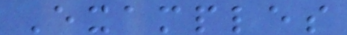Examples
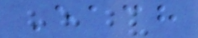Each
